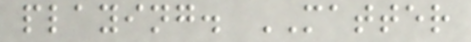playing. MATTER
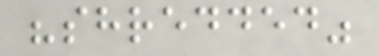"shredded"
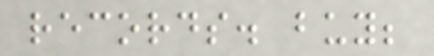records. buy;
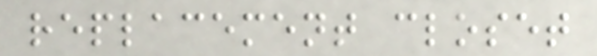replacement closet
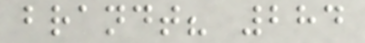brandt? 284
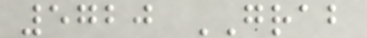5720 GRAB
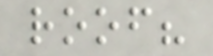roof?
